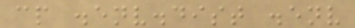cp .env.dist .env
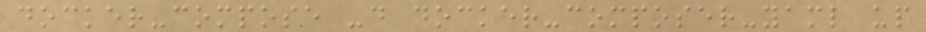docker-compose -d docker-composer-yaml up
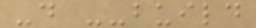-d --build
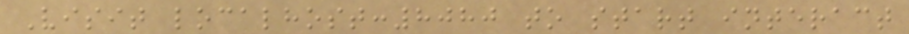Visit localhost:8080 to start interact
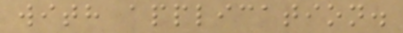with application.
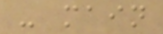- main
